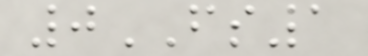0FS1
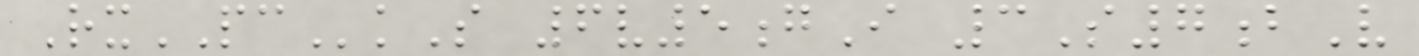RxPCkS 6v5gI 3S7bV
